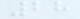28
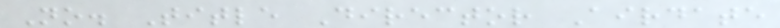No. Title Director Airdate
